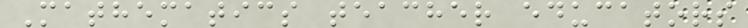Mathematics teacher educators
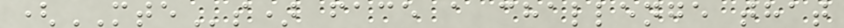(MTEs) face a challenge that
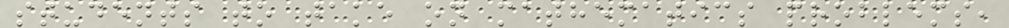students to take on mathematics problems,
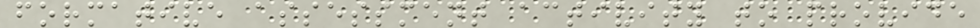formative assessment activity to provide
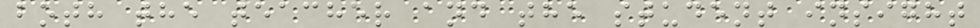both the teacher and the student insight
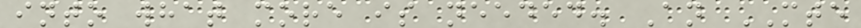into what more is needed. An MTE
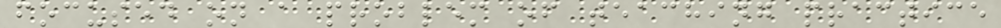focused on a problem of teaching practice
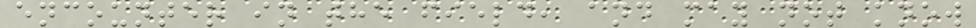encounter in the field, and may not know
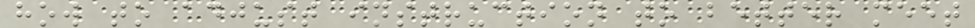how to adjust instruction to better meet
